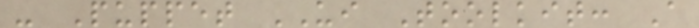- Puppet UI Toolkit: A
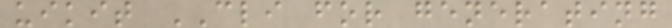uikit CLI for generating
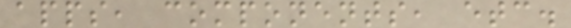apps, components, etc.
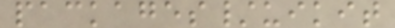packages/uikit
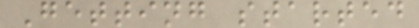Getting started
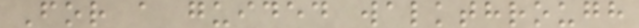For a guided walkthrough
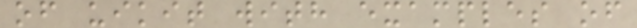of uikit with examples of
